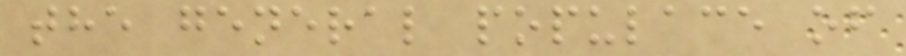the general populace of
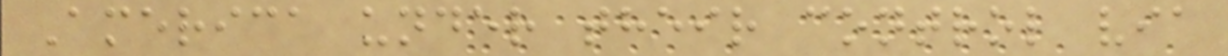America under their control via
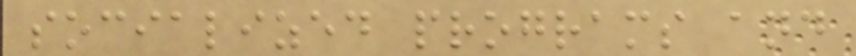socialized programs and
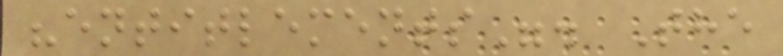"entitlements". The
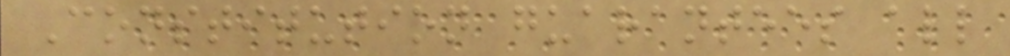Constitution guarantees all
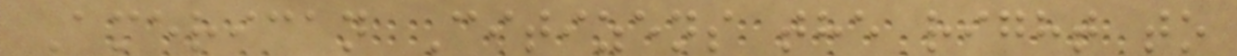American Citizens the right to
